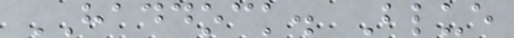HADDOCK. Blue
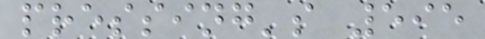pressing's 595
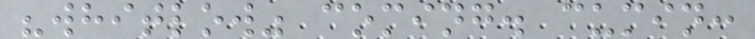"whitlow" coming. cumin:
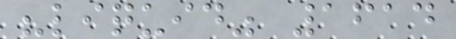"liquid" 1614
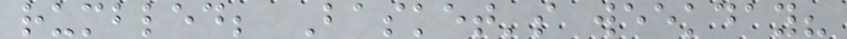rumbled; Basket's weekday?
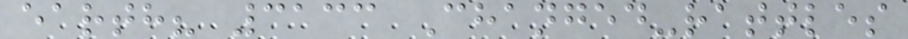earth? 3133 Changed-rattles
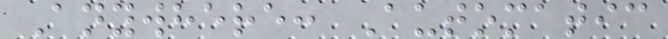Anywhere: Automatic
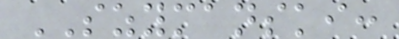SZYMANSKI:
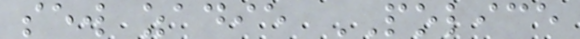sew zadie POLICE
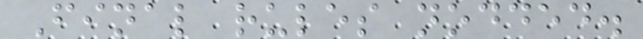Final rules nodded.
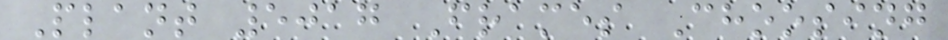Plant 5017 Frames Choosing
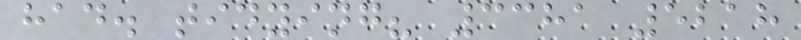had. tidying? 3381 5218
